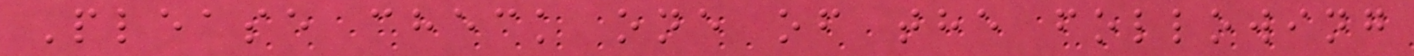Please check one of the following
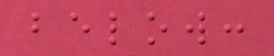below:
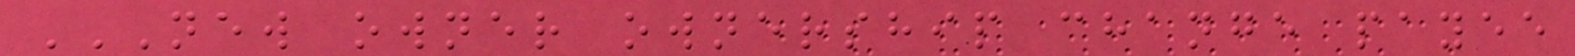NEW OWNER OWNERSHIP CHANGE PAYEE
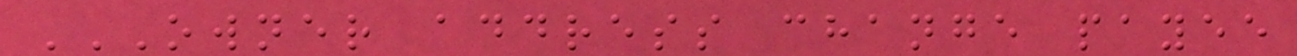OWNER ADDRESS CHANGE PAYEE
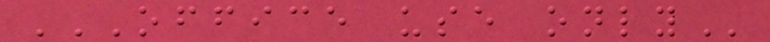OFFICE USE ONLY
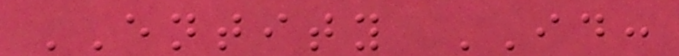ENTITY ID:
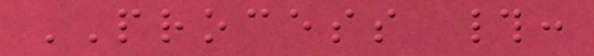PROCESS #:
